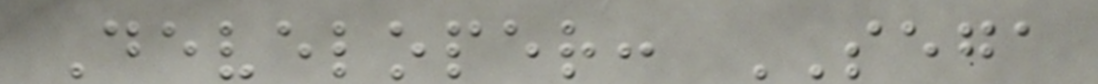Developer: SEGA
